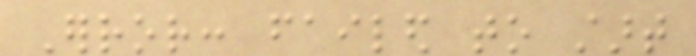Error: failed to start
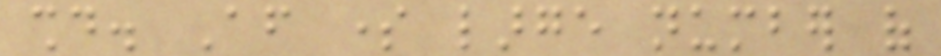should. After some large number of
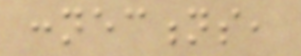connections,
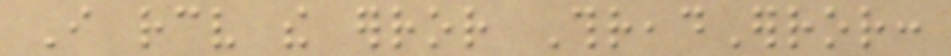I receive the error ThreadError:
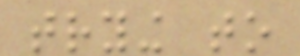trying to
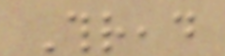Thread
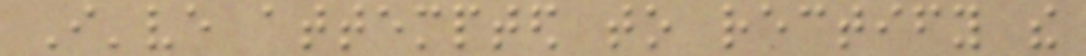I've attempted to rectify the
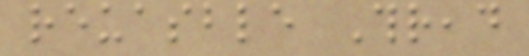reuasble Thread
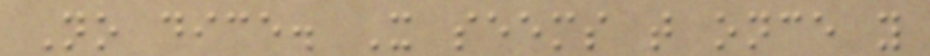No dice. It seems that once you
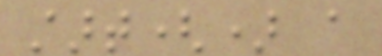start() a
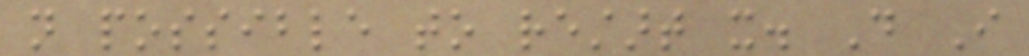not possible to restart it. Do I
